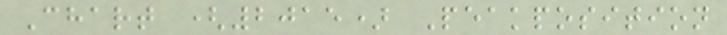Chart (2015) Peakposition
